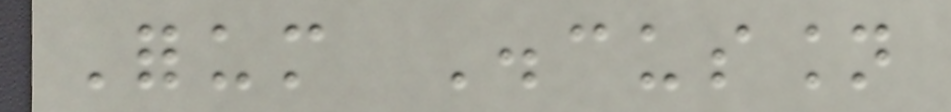Forum Discussion
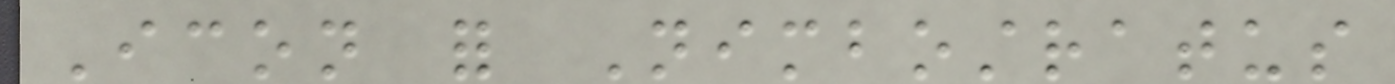Icon for Nimbostratus
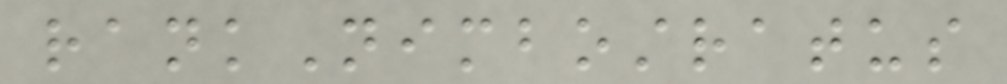rankNimbostratus
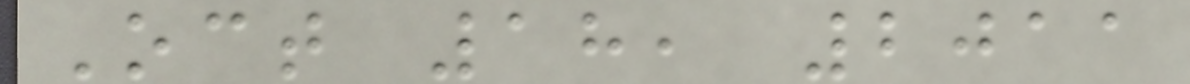Oct 18, 2011
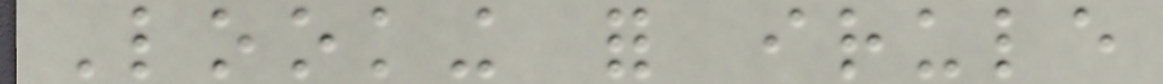Looking for irule
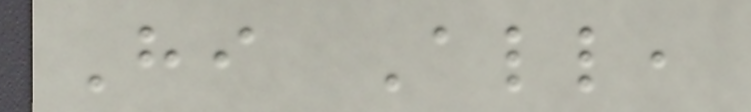Hi All,
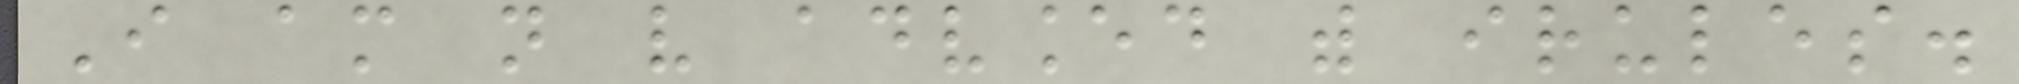I am not very advanced with irules.
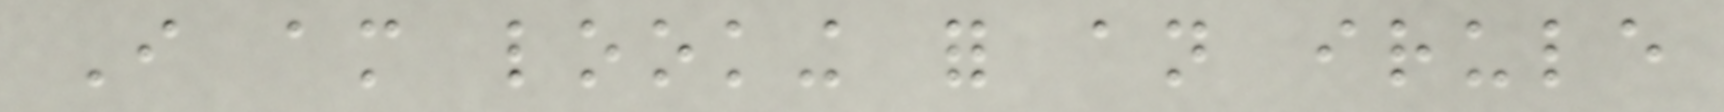I am looking for an irule
